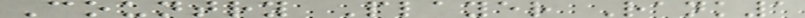Country Player Rank1
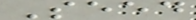Seed
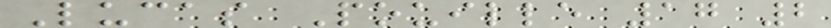Lucas Pouille 17 2
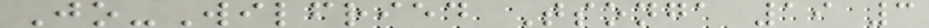Jo-Wilfried Tsonga 19 3
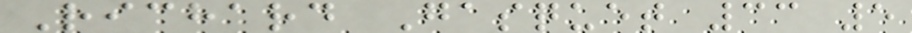Richard Gasquet 33 5
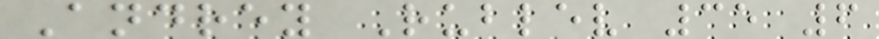Andrey Rublev 35 6
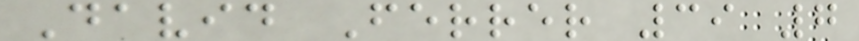David Ferrer 39 7
